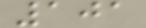101
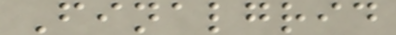Finalgrid
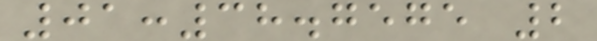01:38.7575 2
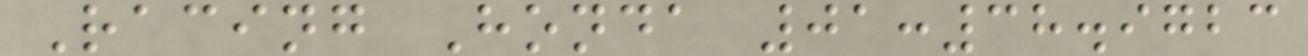Racing Honda 01:38.9723
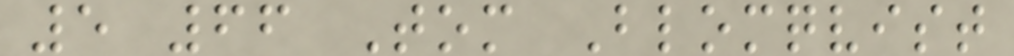5 66 Tom Blomqvist
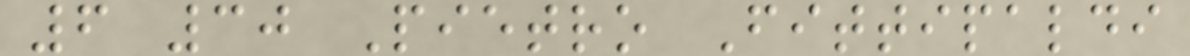6 30 Pietro Fittipaldi
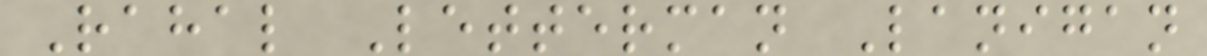Rahal Letterman Lanigan
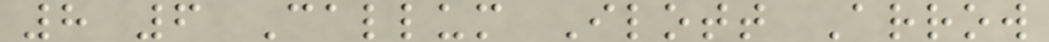8 6 Callum Ilott Arrow
